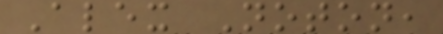Alex Noton,
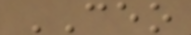CEO
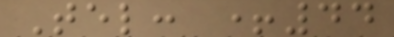Tel: +44
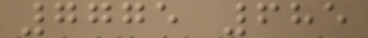7775 685
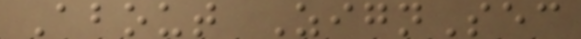About ZignSec
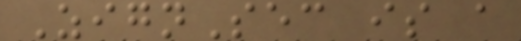ZignSec is a
